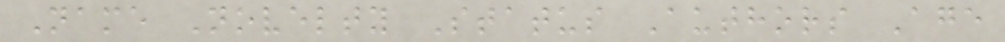Name Novelty Status Authors Age
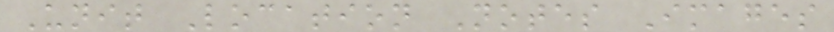Unit Location Notes Images
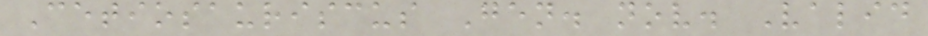Cetiosauriscus Gen. nov. Valid
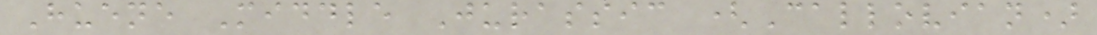Huene Middle Jurassic (Callovian)
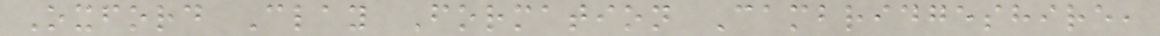Oxford Clay Formation Cambridgeshire,
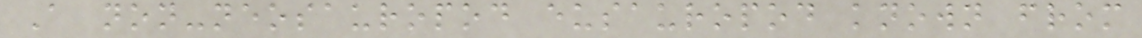A non-neosauropod eusauropod known from
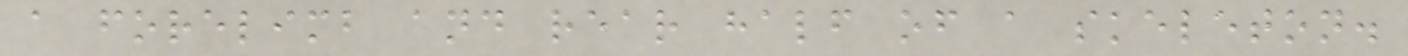a forelimb and rear half of a skeleton.
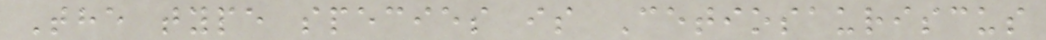The type species is Cetiosauriscus
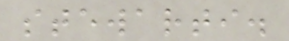stewarti.
